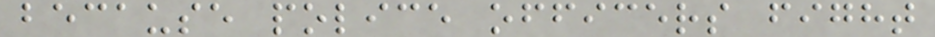because police officers fight
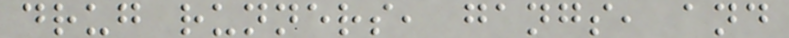drug runners, gangs, and
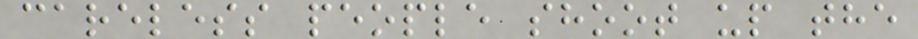careless people shoot up the
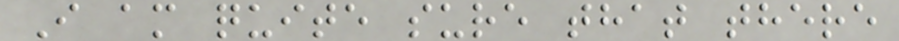I am quite sure that there
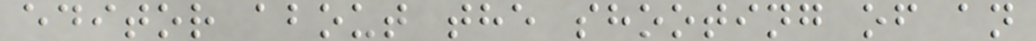editor about the shooting of an
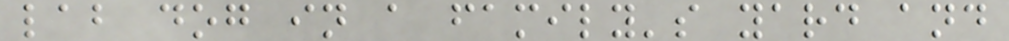lab dog in a family's yard and
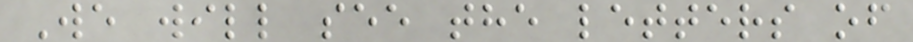We will see the letters of
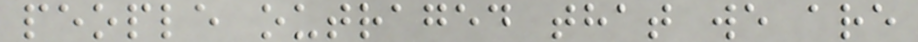people outraged that we are
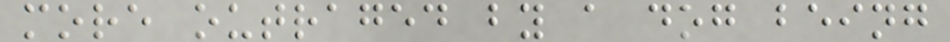more outraged by a dog being
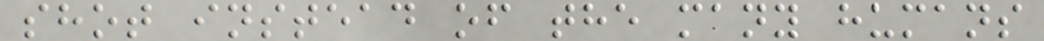shot instead of the many humans
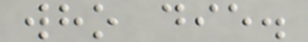who die.
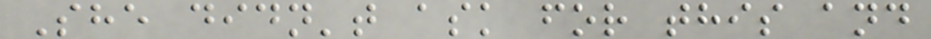She didn't ask for this and
